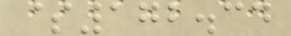$172.34
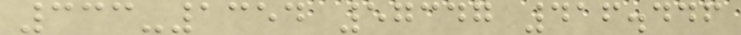333-1354 57347 416.446
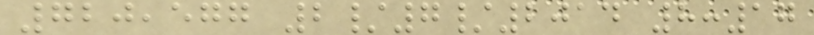720,577 2/7/2014 8:17
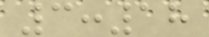3:18
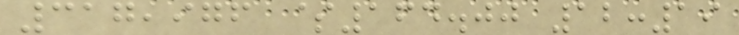317,976 $164.00 12:19
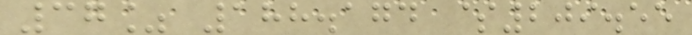37% 188.174 $209.55
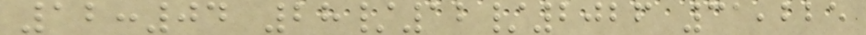12:04 28/12/2026 31,225
